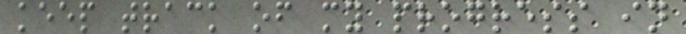keep track of my progress in
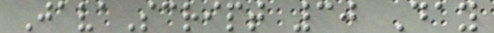JavaScript 30 Day
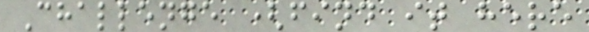Challenge (find it here
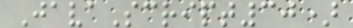JavaScript30)
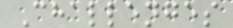Challenges
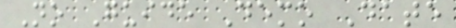No Guide Demo Date
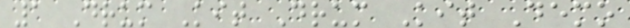1 Drum Kit Drum Kit Demo
